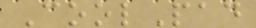CoolPad
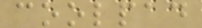coolpad
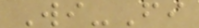Wi-Fi
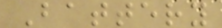Battery
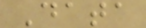Data
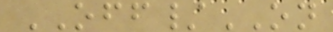OFF/ON
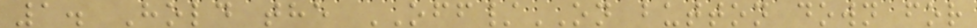1. Hold the OFF/ON button down for
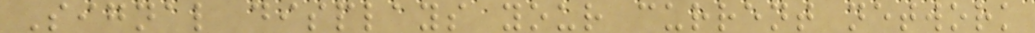Signal displays your current network
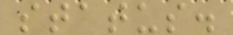status.
